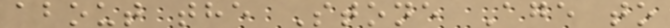about the Stone Age to
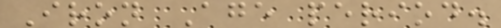Iron Age period.
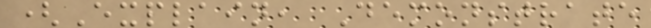(Explain, Demonstrate
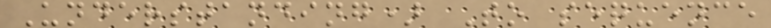Understanding) To sequence
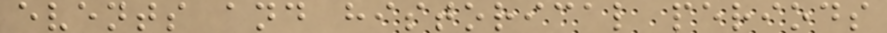events and historical periods
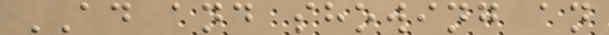AD and showing an
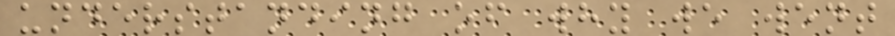understanding of why we went
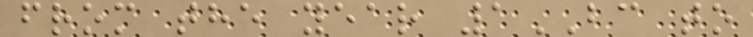from the year 1BC to
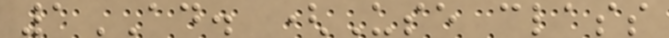1AD. (Use class
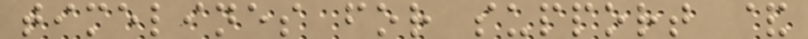timelines for support &
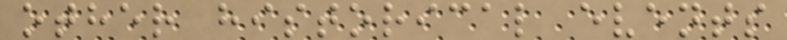other historical events
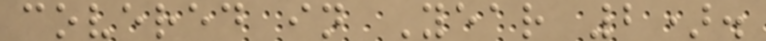covered in Year 2).
